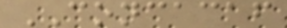CONCACAF
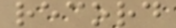record
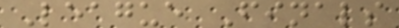League Finals
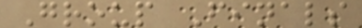Group Finals
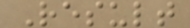Result
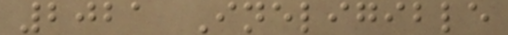2021 Ineligible
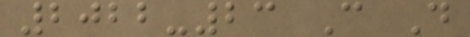2022-23 C D
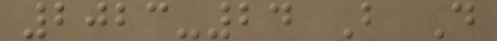2023-24 B D
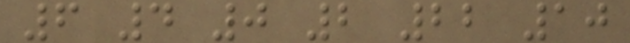6 4 0 2 22 10
